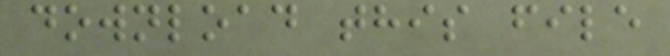download this file
